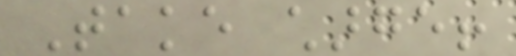Take charge!
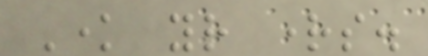Know your rights.
